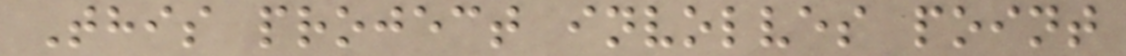This project involves point
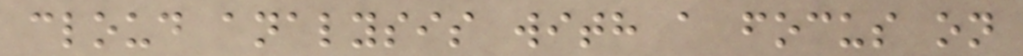cloud analysis with a focus on
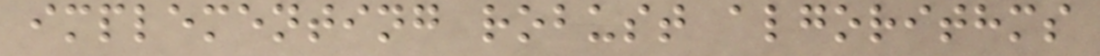implementing robust algorithms
